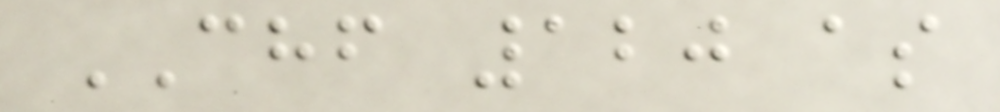CHF 120 as
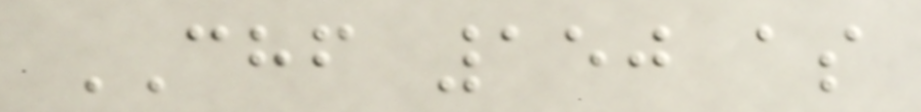CHF 150 as
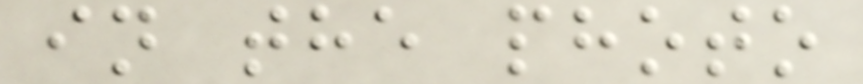in the photo
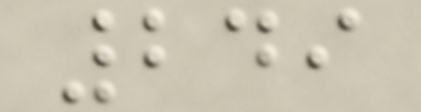249
